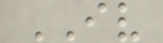IV
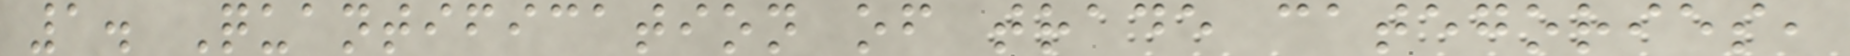1. Quantification of trade categories,
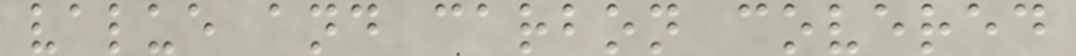value and carbon covered
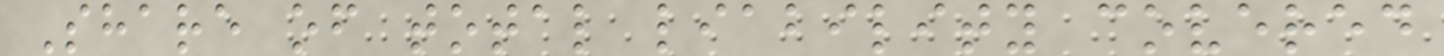Share of total liability covered
